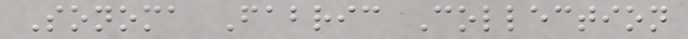Sonoma Fabric Collection
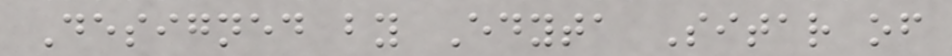Designed by Edyta Sitar of
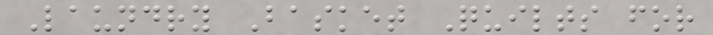Laundry Basket Quilts for
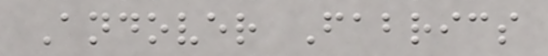Andover Fabrics
